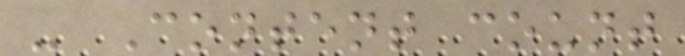- Content count
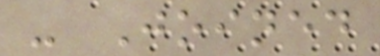- Joined
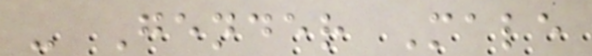- Gender Male
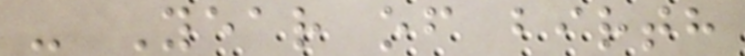- Year of birth
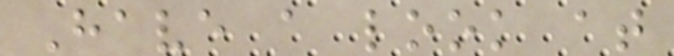Have a look at
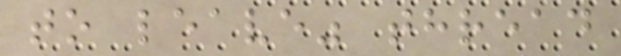to leave" thread
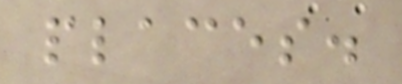places.
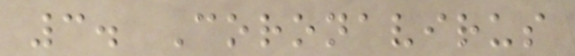3. Coronavirus
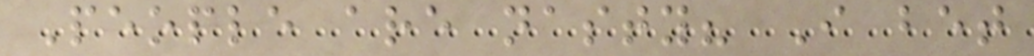People are nasty? I bet
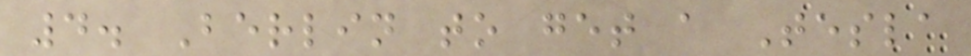4. Berlin to get a Tesla
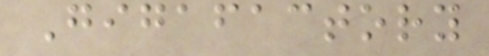Gigafactory
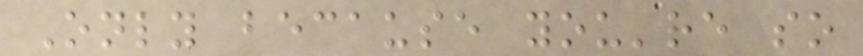Only because you're so
